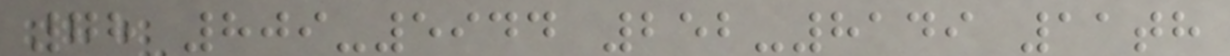78 809-5944 252-8149 11th
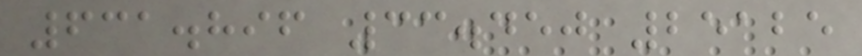631.896 33.450 25125
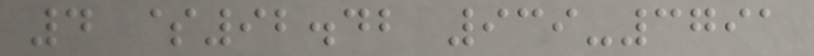4 $92.42 939-3791
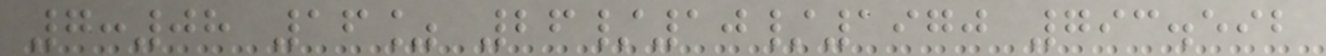7:08 16% 26/10/1970 793.592
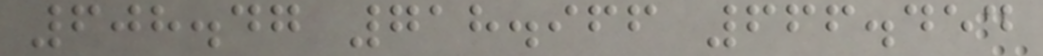608.47 718.966 666.454
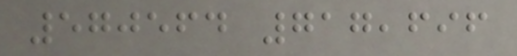570564 717,696
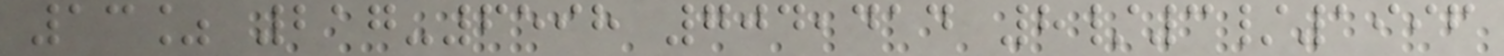13% 217-6598 704,414 8/3/1996
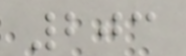203
